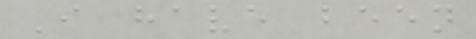I have been
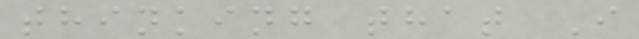thinking that I
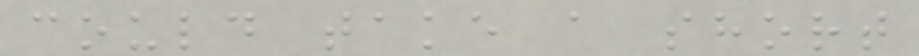could take a short
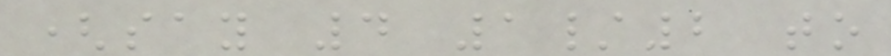(say 4 1/2 to
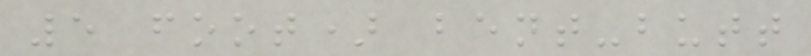5 foot) bent-butt
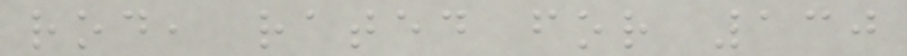rod, rated for 130
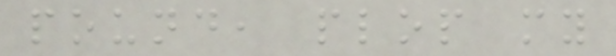pound, plop my
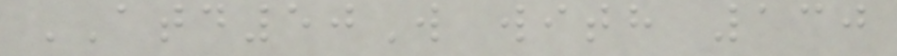ATD50W with 130
